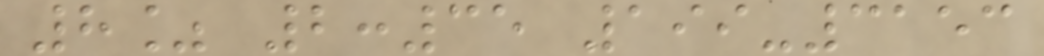8% 2:35 199-3153
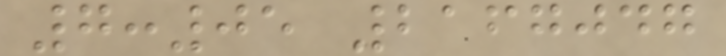7:05 2167047
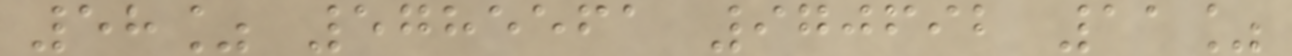58% 5785561 970692 11%
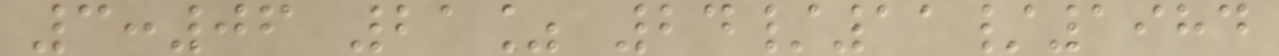3:06 21% 24/11/1984
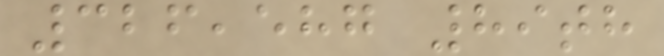326,587 89th
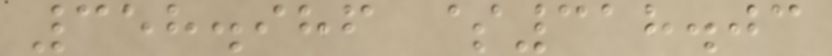358.986 $318.03
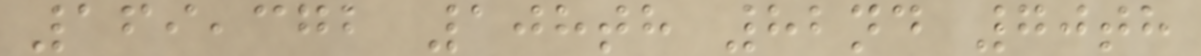169,372 108th 82nd 70th
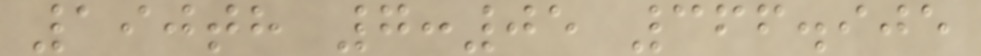190th 7:05 366.905
